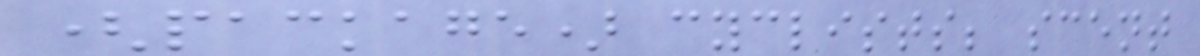(package) cyclists; scent
